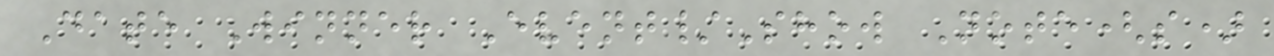Date Winner Event/Show Note(s)
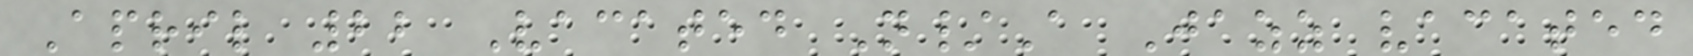April 22 Vacated N/A Jazz vacated
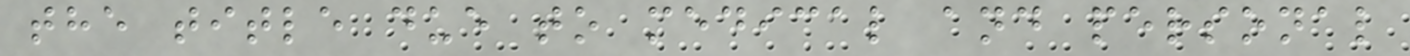the title due to medical and personal
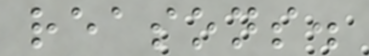reasons.
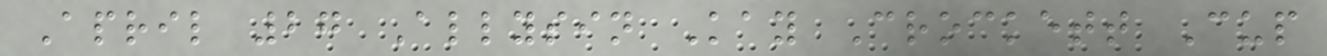April 27 Allysin Kay Crockett Cup
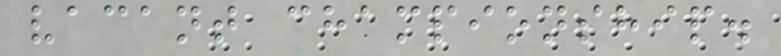vacant championship.
